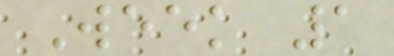Week 1
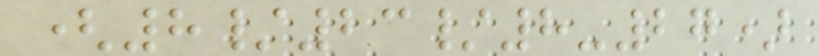(8/23/8-27)
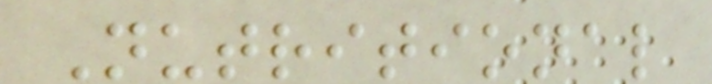Nutritional
